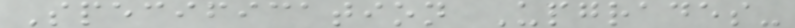Specification Upgrades-
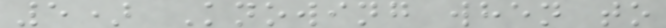5) Knowing when to
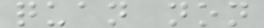quan non
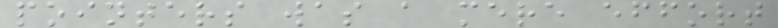pointers was a mere effort
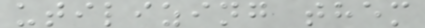utilizing them
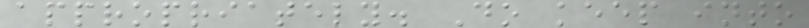appropriately. Do keep into
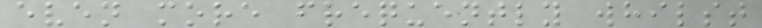even more frequently whilst
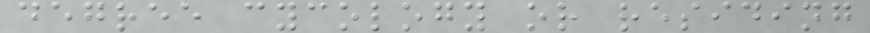degree cycology or residing
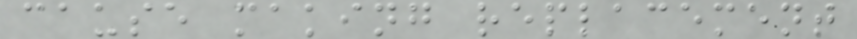cause making replacement
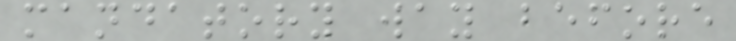mandatory way before
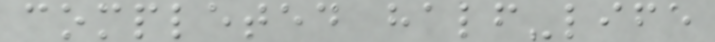completed half-life
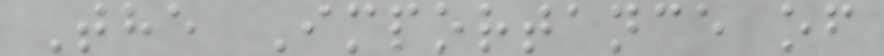The Importance of
